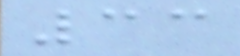33
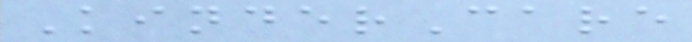KinderCare
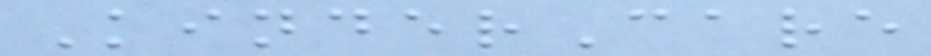KinderCare
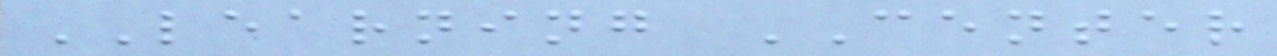LEARNING CENTER
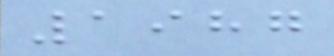1987
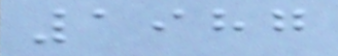1987
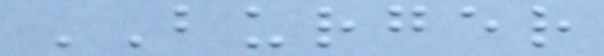BURGER
